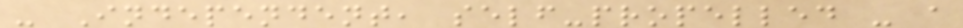- Independent, self-propelled - a
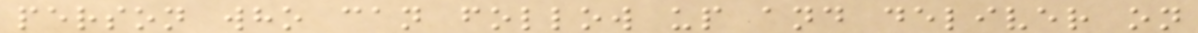person who can follow up and deliver on
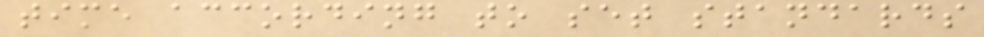time according to set standards
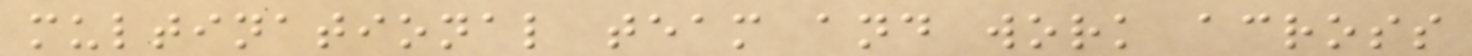multinational team and work across
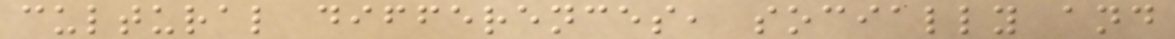cultural differences, socially and
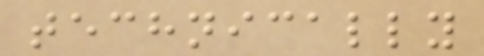technically
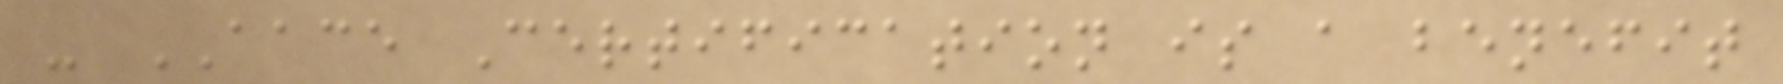- AACE Certification is a benefit
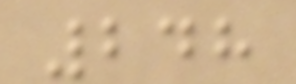248
